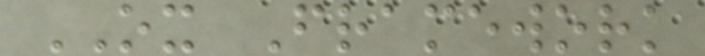OX Framework
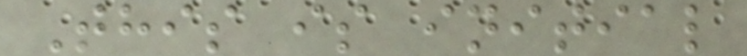This is initial
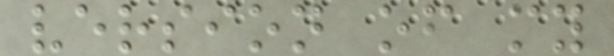version of my
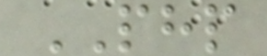PHP
